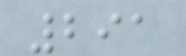291
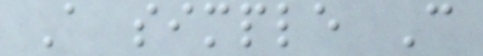A simple C
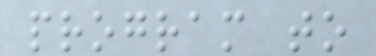program to
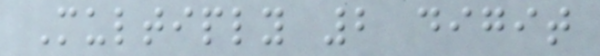Multiply 2 digit
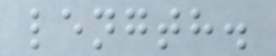length.
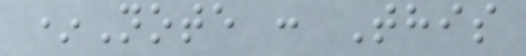*Note : This
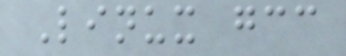Linux gcc
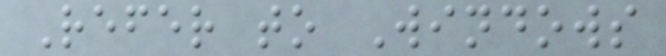Refer to Windows
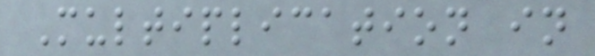Multiplication in
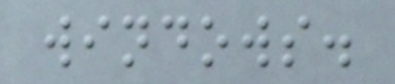windows.
